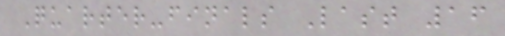Quarter-finals Last 16
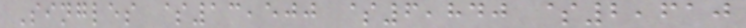Singles $13,500 $6,840 $2,610
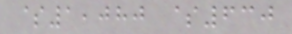$1,080 $630
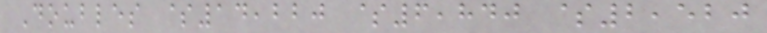Doubles $14,220 $6,840 $2,520
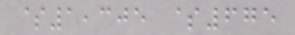$1,305 $675
